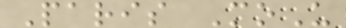Paris MoU
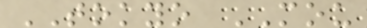TOKYO MOU
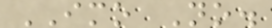IMO No.
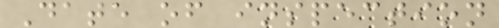Date of inspection
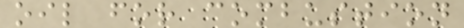oil for combustion
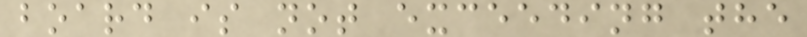board is not exceeding the
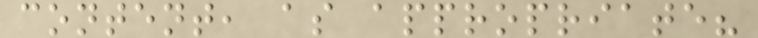content, as appropriate?
